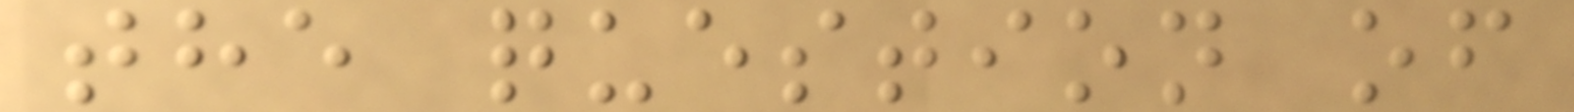the question of
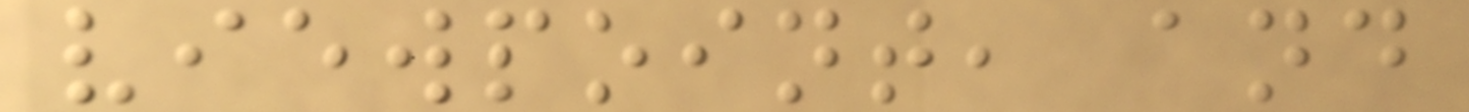viewpoint, and
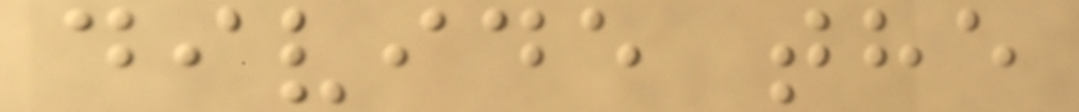divide the
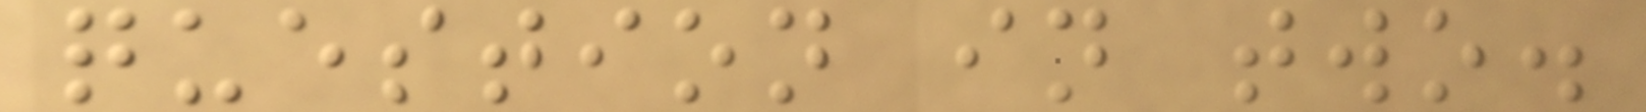question in two.
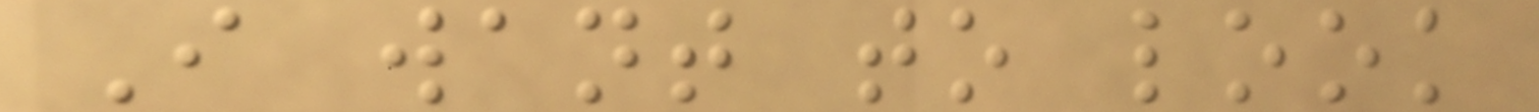I want to look
